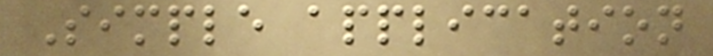Simple application
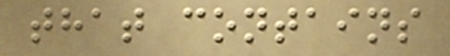that contains
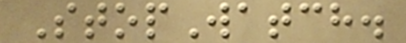StopWatch.
